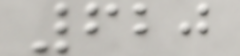620
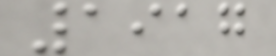1917
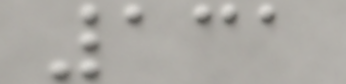131
